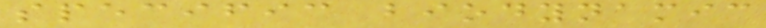specific biodynamic
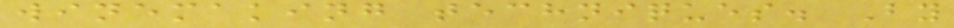winemaking techniques. By
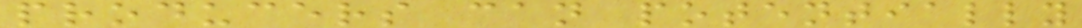producers can potentially
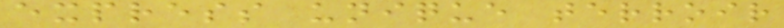express unique terroir
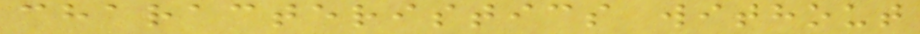characteristics without
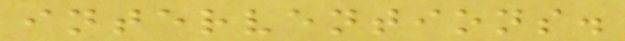interventions.
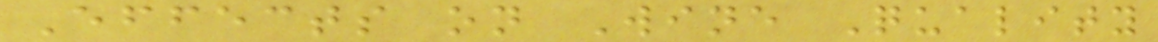Effects on Wine Quality
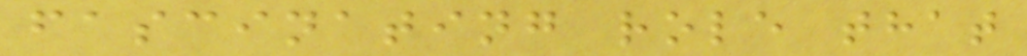fascinating role that
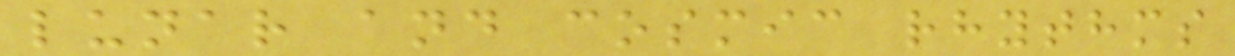lunar and cosmic rhythms
